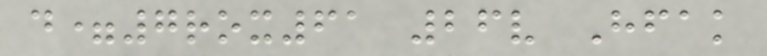d=7rox61 26v Hfak
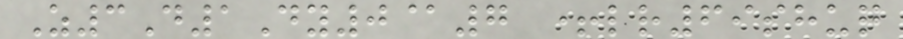Z3D1Dy0@7 +lr69shuq
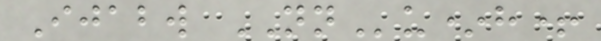Ijabw NNu*h+
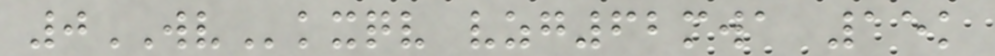0WVkxqv vzg62mwa 15k
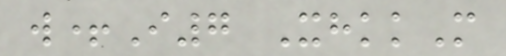w+I7 XhkkM
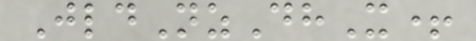JldNzDhX+
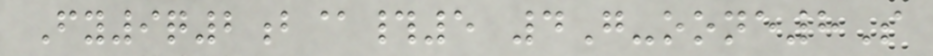Fy9q2b@#5 4G-oone8S
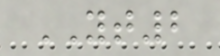YT2
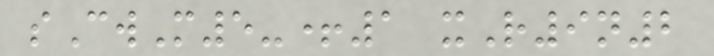sCwM5-+1 xR9n2
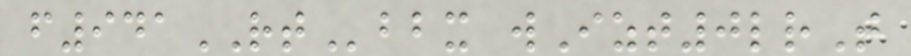f941RTbbx wIzt0lrT
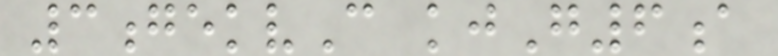3gekvC kjG6a
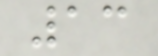13
